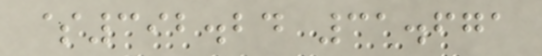$392.24 31.671
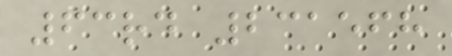63rd 231568
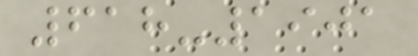618-1901
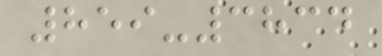859-3834
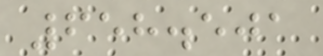658.501
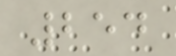254
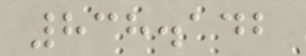838.142
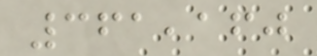361,160
